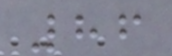86
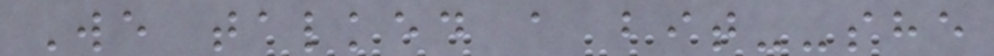We talked a bit--she
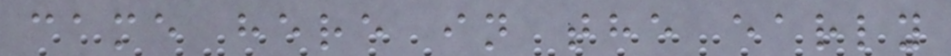came here in the early
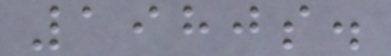1980s.
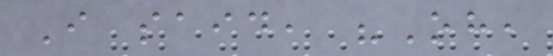I said, "Oh,
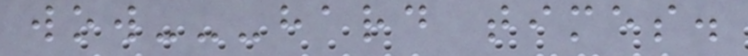wow---hard times.
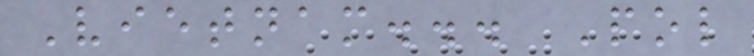Vietnam... Pol
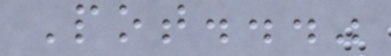Pot..."
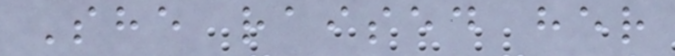She raised her
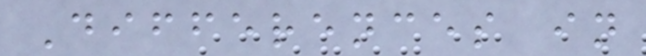Differences in
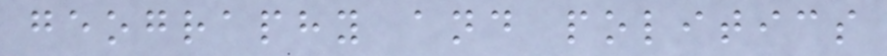geography and politics
